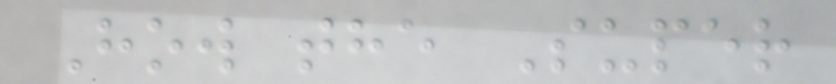How the Super
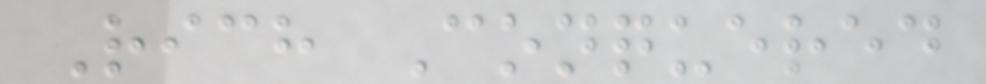Rich Conquered
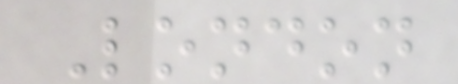London
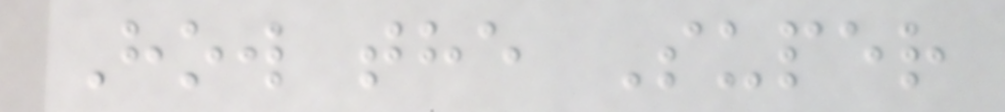How the Super
